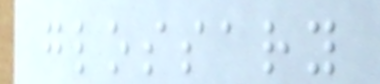glossary
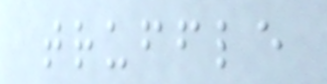truffle
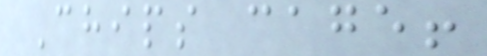Chips cage!
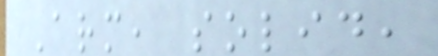Arm, solid,
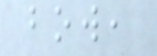bow,
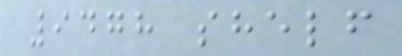9478 shelf
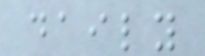daily
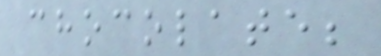chocolate;
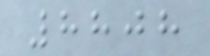8808
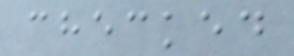checked
